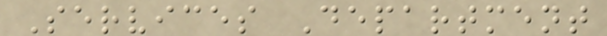Services Department
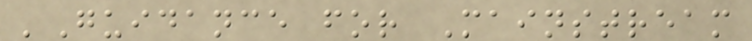'Guidance for Mainstream
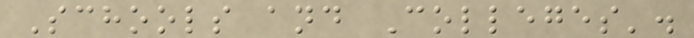Schools and Colleges'.
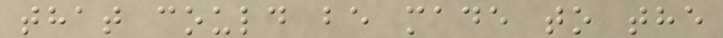that could be made to the
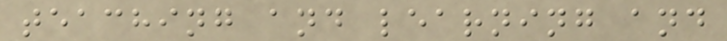teaching and learning and
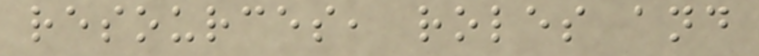resources, roles and
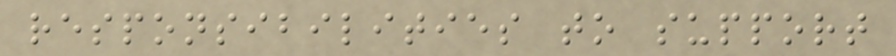responsibilities to support
